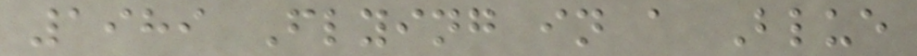1989 Flying in a Blue
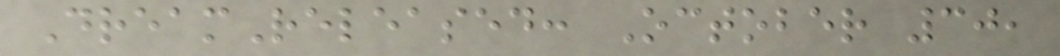DreamReleased: October 30,
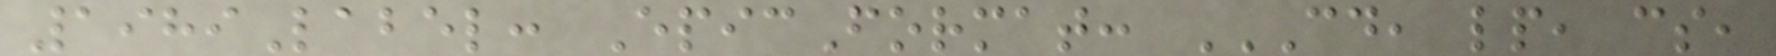1989Label: EpicFormat: CD, LP, CS,
